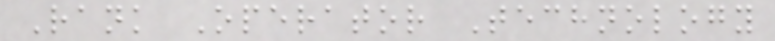Rank Operator Technology
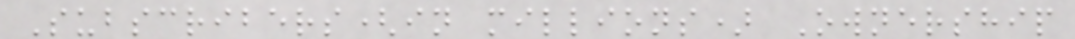Subscribers(in millions) Ownership
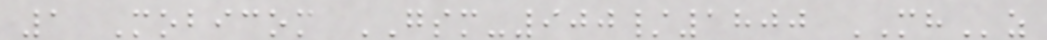1 Mobicom GSM-900/1800 MHz
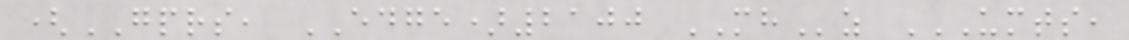(GPRS, EDGE)2100 MHz UMTS,
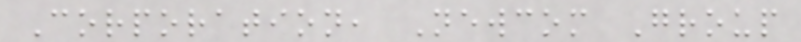Corporation, Newcom Group
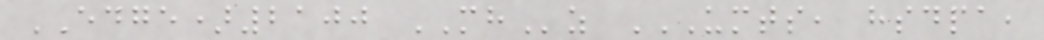EDGE)2100 MHz UMTS, HSDPA,
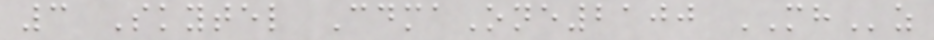3 Skytel CdmaOne2100 MHz
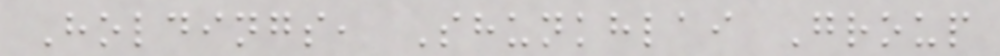Holdings, Shunkhlai Group
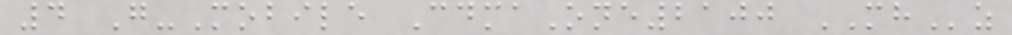4 G-Mobile CdmaOne2100 MHz
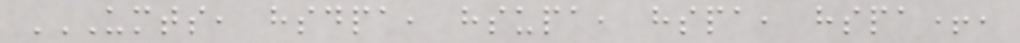UMTS, HSDPA, HSUPA, HSPA, HSPA+,
